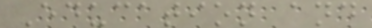Education and
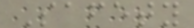Safety
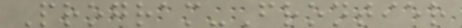Program-Frontier
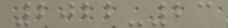2022-23
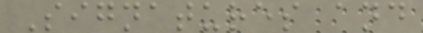Signatures and
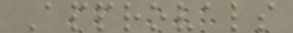Approvals
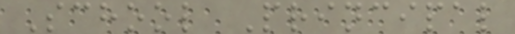School Principal
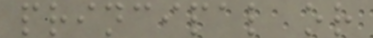principal or
